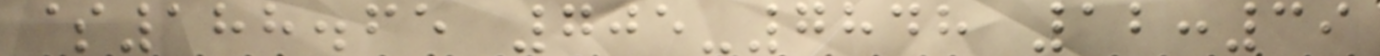$188.65 705-7848 12:39
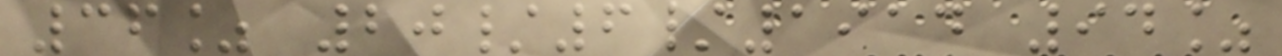36% 20/6/1914 94%
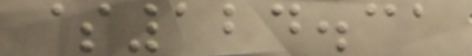$124.31
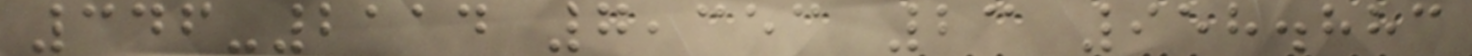346-2114 7,353 23 958.883
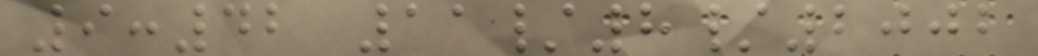9:42 11/8/2002
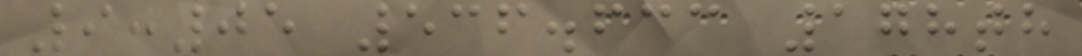9:05 536.633 178th
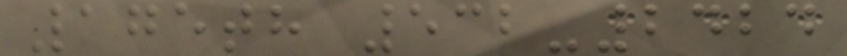175th 532-2424
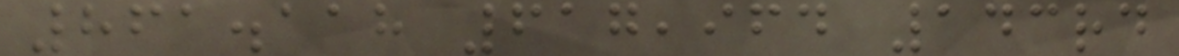861.118 617,964 143rd
